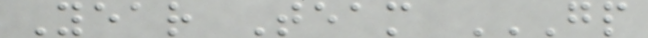Year Team GP
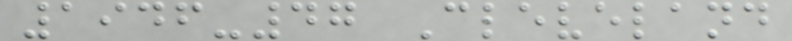1946-47 Cleveland
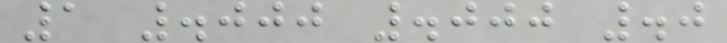1 .000 .000 .0
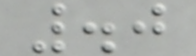.0
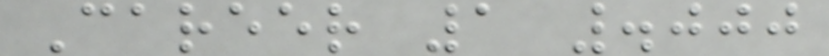Career 1 .000
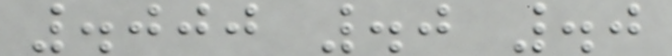.000 .0 .0
